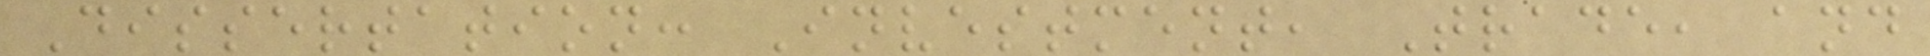Dissertation: Investment, Trade, and
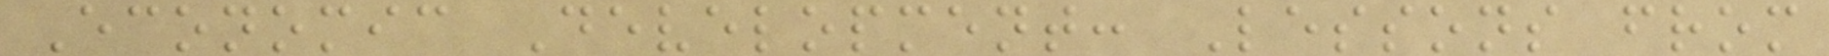Economic Development: Lessons from
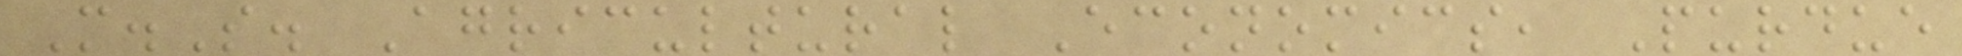M.S. Agricultural Economics, Purdue
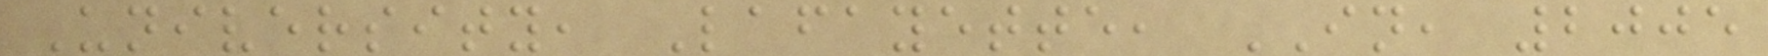University, Lafayette, IN, 2005
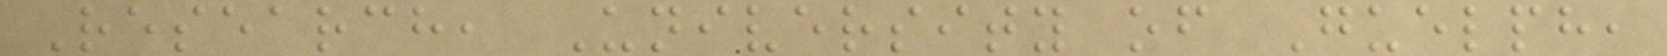Research, University of Guelph,
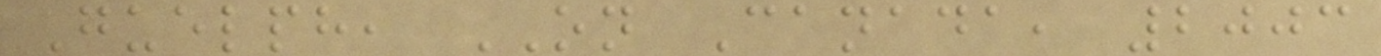Guelph, ON Canada, 2003
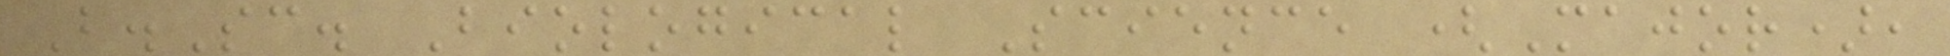B.Sc. Biological Science (Major),
